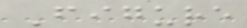Figure
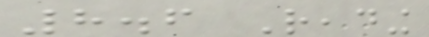8.6 Reading
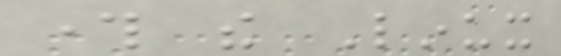through the Linux
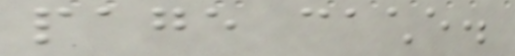page cache.
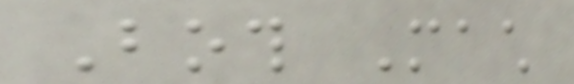Both Mach
